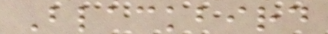Blackbird
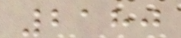2180
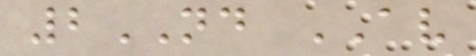2ND AV
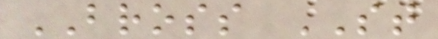BROSS ST
